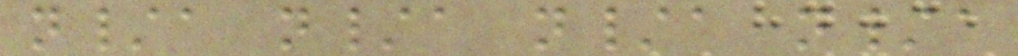n/a n/a n/a n/a
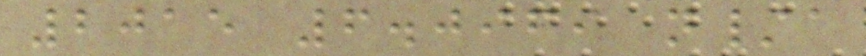2015 6.0969 n/a
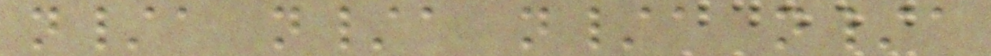n/a n/a n/a n/a
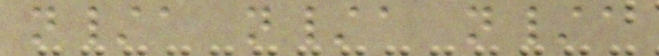n/a n/a n/a
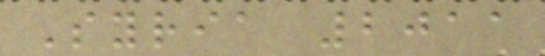Syria 2011
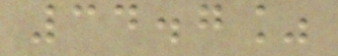34.7%
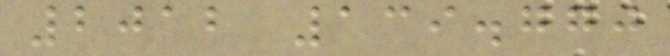2012 139.770
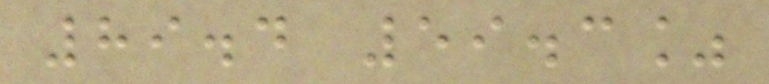89.4 59.3%
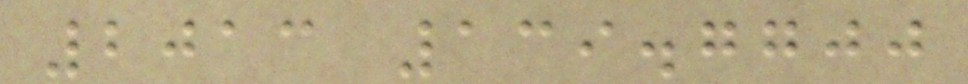2013 139.7700
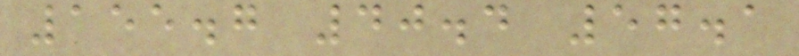155.7 40.4 57.1
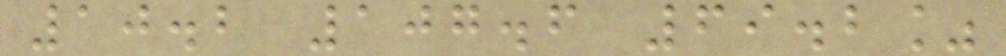10.2 107.6 69.2%
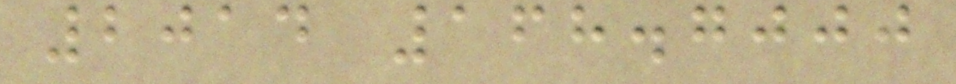2014 168.7000
